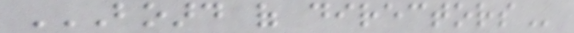BOARD OF DIRECTORS
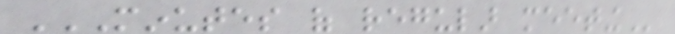MINUTES OF REGULAR MEETING
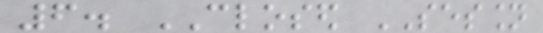6. CLOSED SESSION
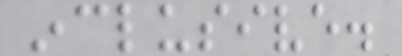inclusive.
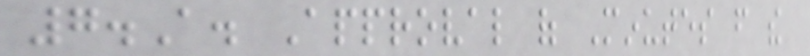7.A. Approval of Minutes from the
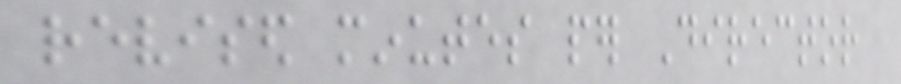revised minutes per Director
